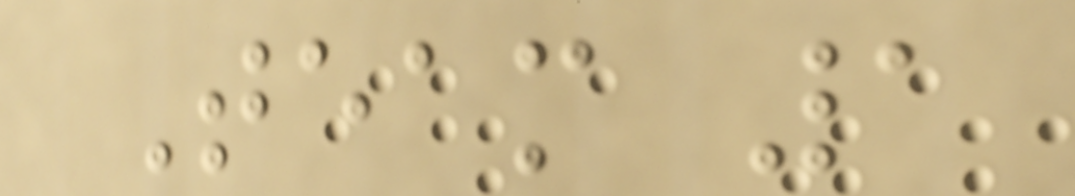Team 1
